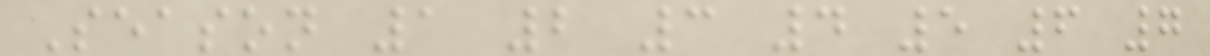Season 1 2 3 4 5 6 7
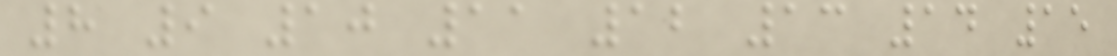8 9 10 11 12 13 14 15
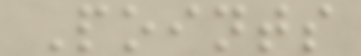Points
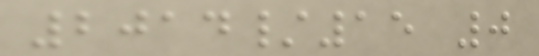2014/15 0
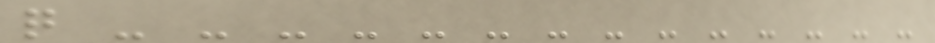q - - - - - - - - - - - - - -
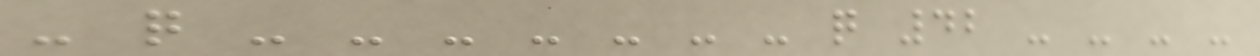- q - - - - - - - q 42 - - - -
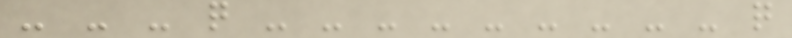- - - q - - - - - - - - - q
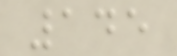145
